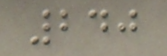240
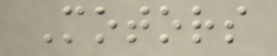Motors
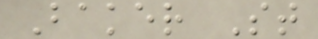Baker St
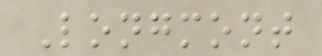Longmont
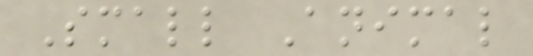Small Animal
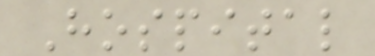Hospital
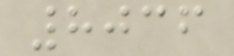8036
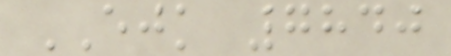EJK 7840
